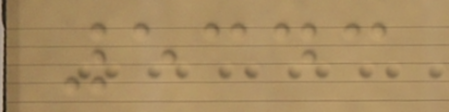5343
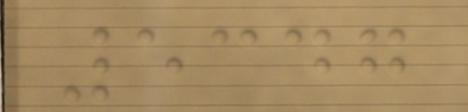5347
